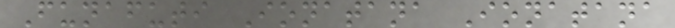Funafuti Ionatana Ionatana
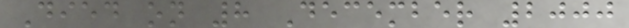Died on 8 December 2000
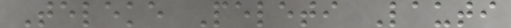Teleke Peleti Lauti
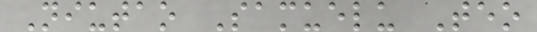Niutao Samuelu Teo
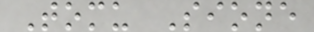Tomu Sione
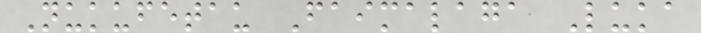Nukufetau Faimalaga Luka
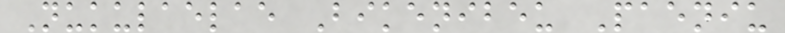Nukulaelae Bikenibeu Paeniu
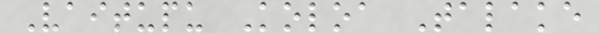Vaitupu Koloa Talake
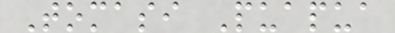Tomasi Puapua
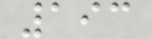193
